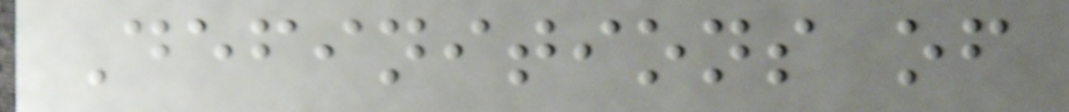Definitions of
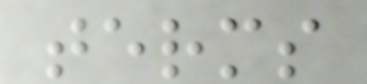terms
